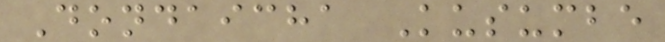Dondaicha Kusumbe
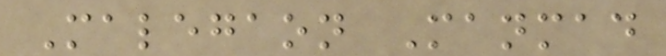Malegaon Manmad
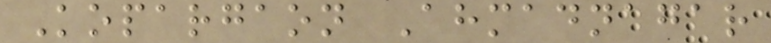Kopargaon Ahmadnagar
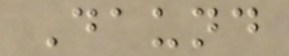Daund
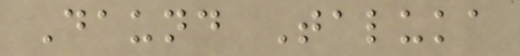Daund Taluka
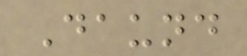Daund
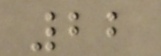22
